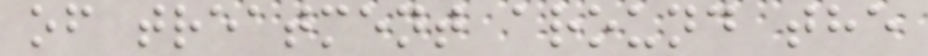of treatment around the
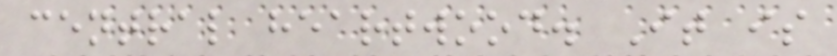central heartwood. It is
